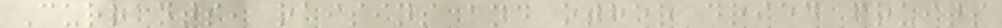Currants, raisins and other dried fruits
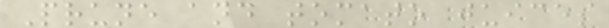Prune and tomato juices
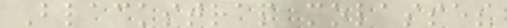Blackstrap molasses
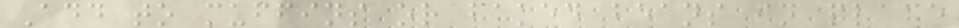Add to muffins or baked beans in place
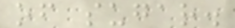of sugar.
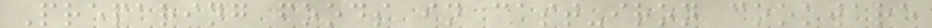Preparing foods in cast-iron cookware
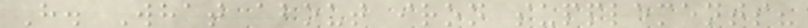H. What about iron supplements?
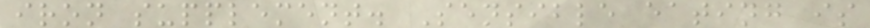iron supplement. Sensible eating is
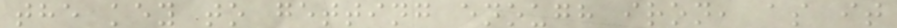the key to getting enough iron, as it
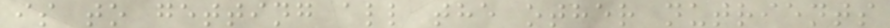is to getting all the other nutrients
